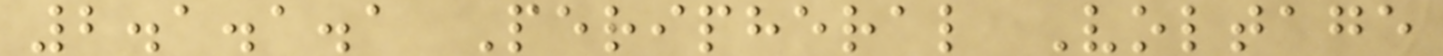2.1.1.1 Peripheral Voltage
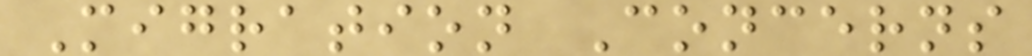Migration Concerns
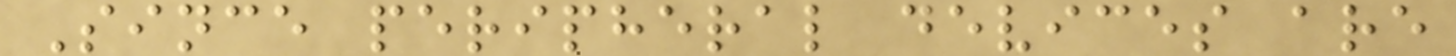Since peripheral devices are
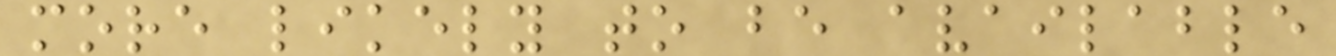more likely to be available
